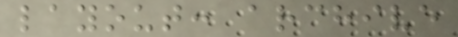layout: archive
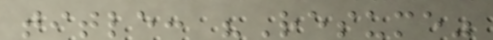title: "Resume"
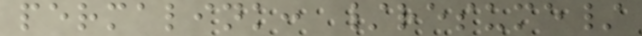permalink: /resume/
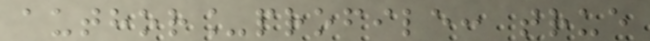author_profile: true
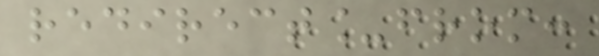redirect_from:
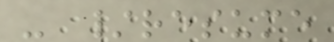- /resume
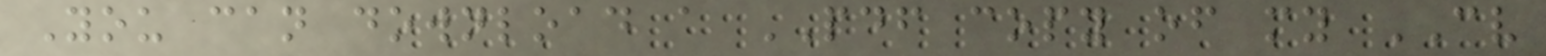You can download a PDF copy of my CV
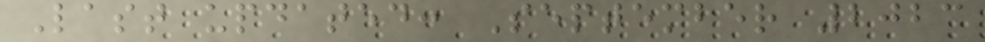Last updated: September 2023
